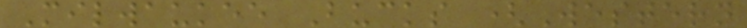Milwaukee Bucks (Western
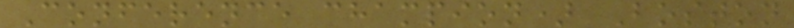Conference champion) Boston
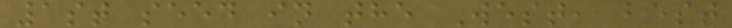1st seed in the West, best
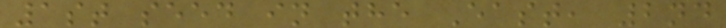1st seed in the East, 2nd
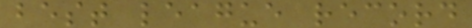best league record
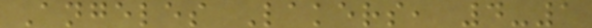Angeles Lakers, 4-1
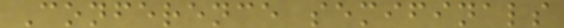Conference semifinals
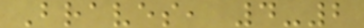Braves, 4-2
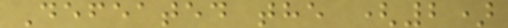Defeated the (2)
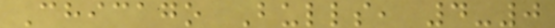Chicago Bulls, 4-0
